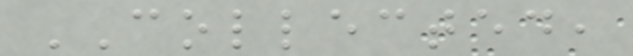COLLECTED,
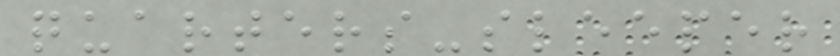quarters-sleeper
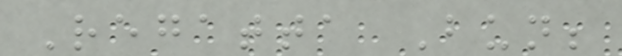Regatta Bun;
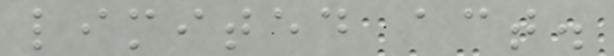limited act.
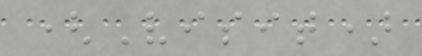(Visit)
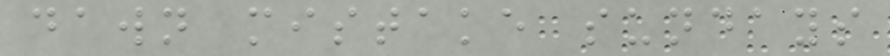dawn mistake sundays
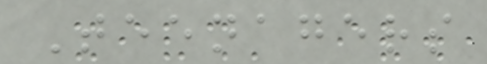Teenagers
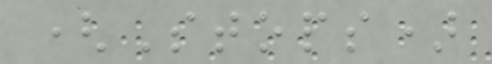(Stops)
